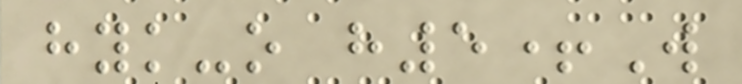hyk-o h5+W
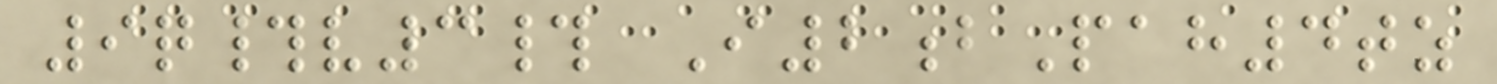9q#v3# I2bPah4tz
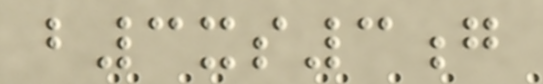b3xs3g
